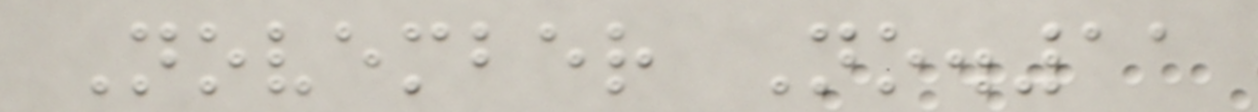November No.11
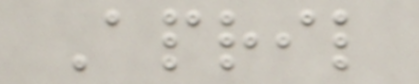April
